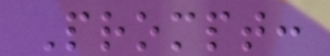Prompt:
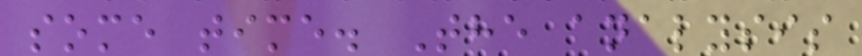some time. The analysis
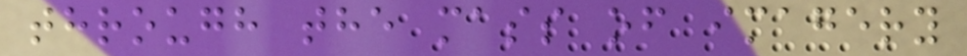through the mass of imagery
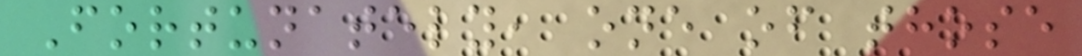Fortunately, one of those
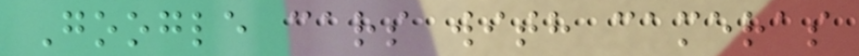Google cars with cameras
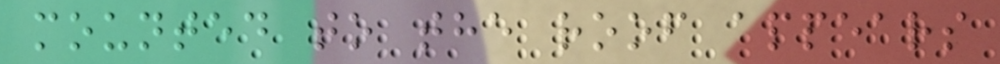mounted to the roof appears
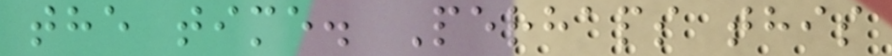the time. Perhaps this
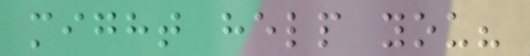might help you?
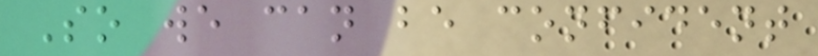So we can be confident
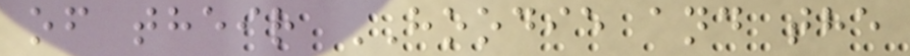of their HOODIE and the
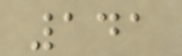141
